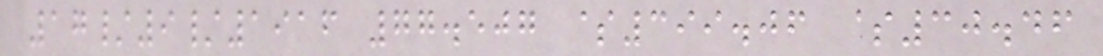17/9/1916 77.507 $399.06 $30.46
